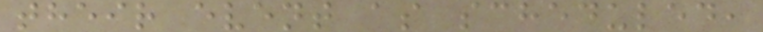their event as scheduled,
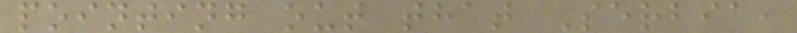pointing out that Serbia,
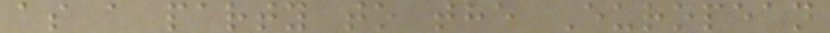as a party to the European
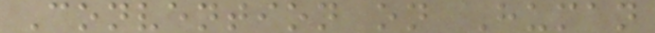Convention on Human
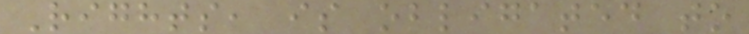Rights, is obligated to
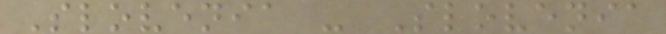Slovenia - Slovenia
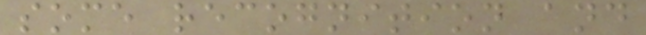some recognition and
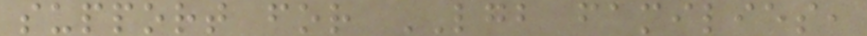support for LGB families,
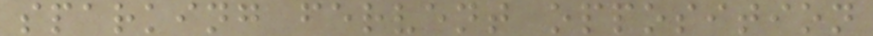sparking fervent opposition
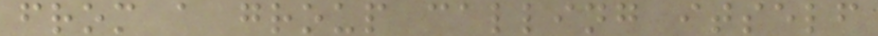from a group calling itself
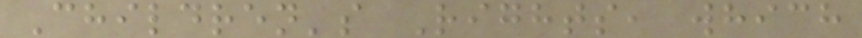Children's Rights, which
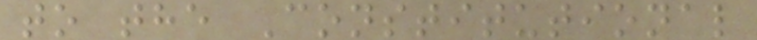to the Constitutional
